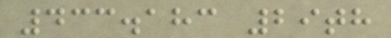433.183 29th
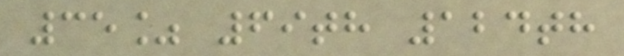35% 69th 124th
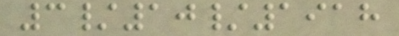3/10/1918
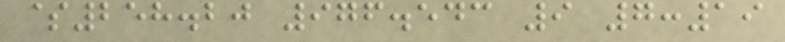$258.20 976.543 9 7:19
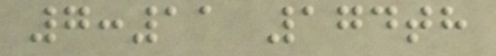7:11 174th
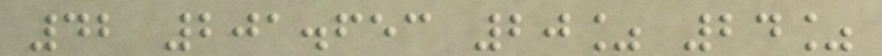42 201.653 20% 24%
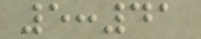5:41
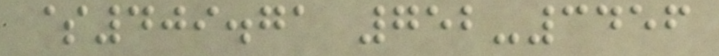$409.71 752-3456
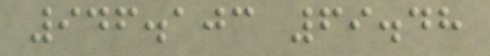946.103 69.48
